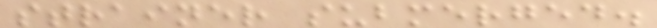strainer submerged.
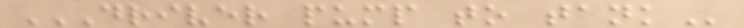DRIVER PUMP TO TANK
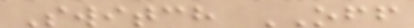Switch OFF
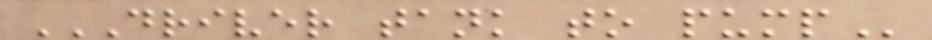DRIVER TANK TO PUMP
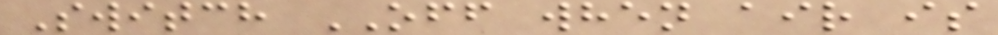Switch OFF when air is
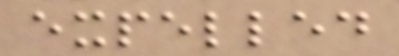expelled
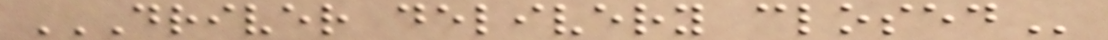DRIVER DELIVERY CLOSED
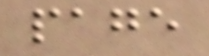page
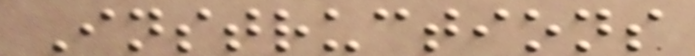Instructions
